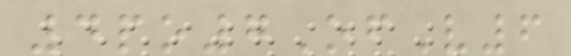4po7OfV6
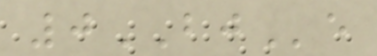0BJe
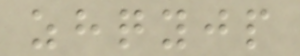zhqyjp
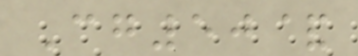Cg50&
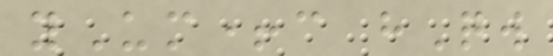yUm+c hQw
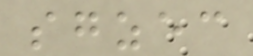sgzec
